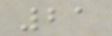21
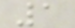1
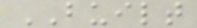BUILT
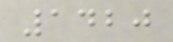1420
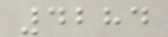4284
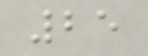25
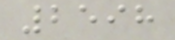2598
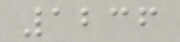1236
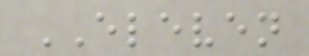ELEVEN
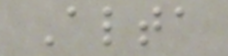Alta
